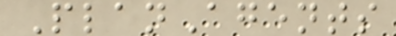PlanAgents
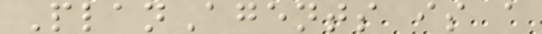PlanAgents is a
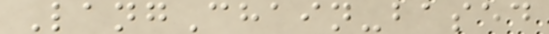LangChain-based
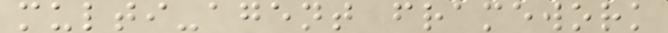multi-agent framework
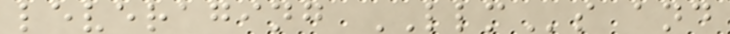leveraging LLMs and
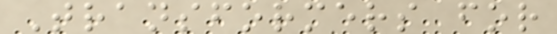Transformers for
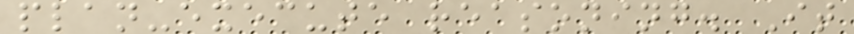plan-execute reasoning. It
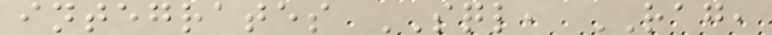integrates SQL, RAG,
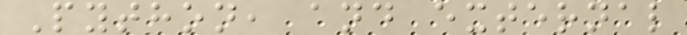Python, and external
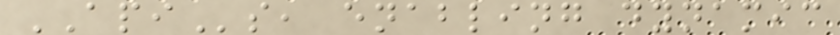APIs, enabling dynamic
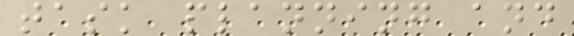task planning and
